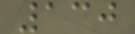130
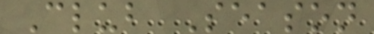Club Season
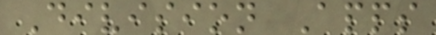Division Apps
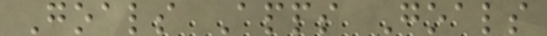Goals Apps Goals
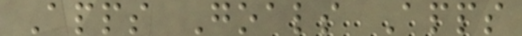Apps Goals Apps
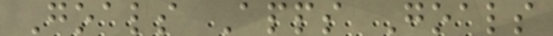Goals Apps Goals
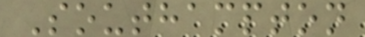Southampton
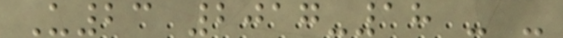U23 2017-18 - -
